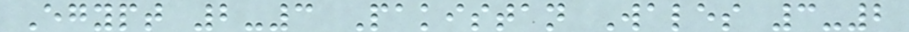Egypt 2-3 Pakistan Wales 3-2
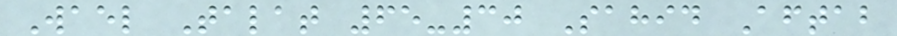Wael Talat 65-30 Sahid Aftab
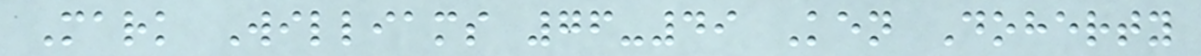Mark Williams 76-49 Ken Doherty
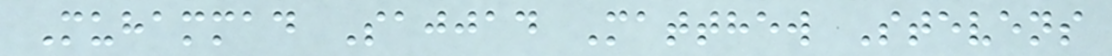Muhammad Sajjad Matthew Stevens
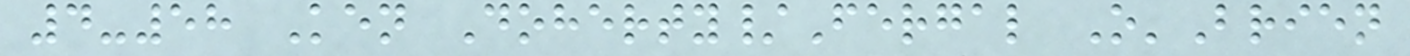4-58 Ken Doherty/Fergal O'Brien
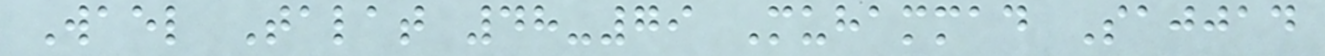Wael Talat 48-79 Muhammad Sajjad
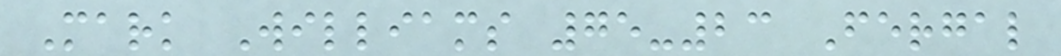Mark Williams 75-23 Fergal
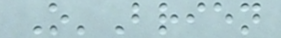O'Brien
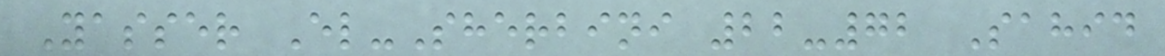Yasser El-Sherbini 22-72 Sahid
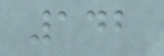142
